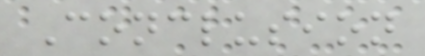Conclusion
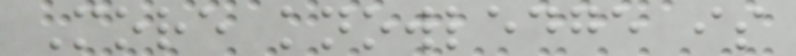More knowledge is
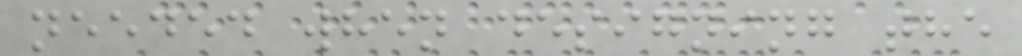needed when designing the
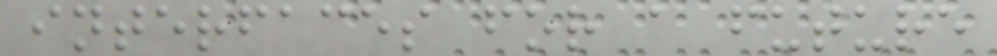interfaces for a future
